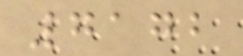7172
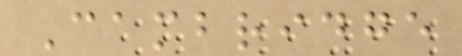Cambridge
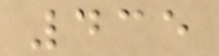435
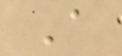A
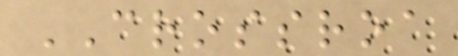CROSSROA
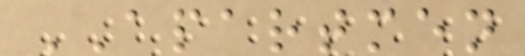APARTMEN
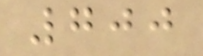700
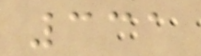331
